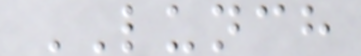LUNCH
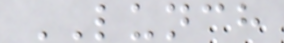LUNCH
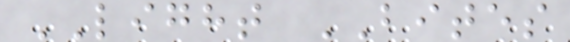LIGHT BITES
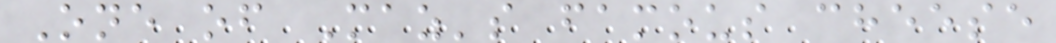One of Maz's famous cheese
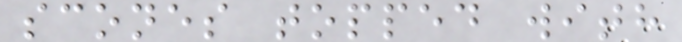scones topped with
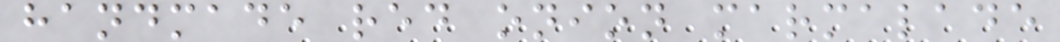handmade red onion marmalade
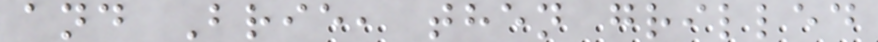and Brie, then grilled
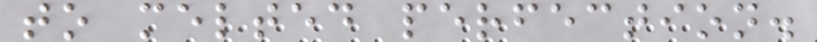to melted perfection.
